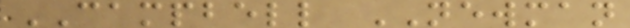CAMPBELL NEWMAN
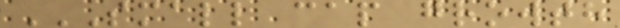SMALL CAP GROWTH
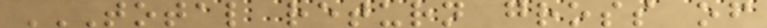TOTAL RETURN GROSS OF
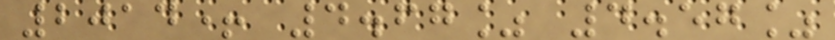2014+ 4.67% 4.57%
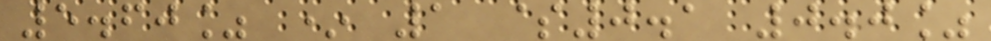5.60% * 1 $0.1 0.0%
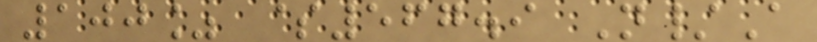100% $567.9 N/A
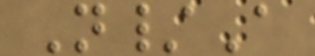N/A
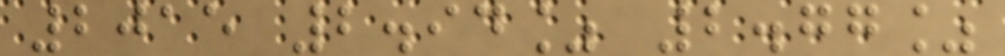2015 2.94% 2.77%
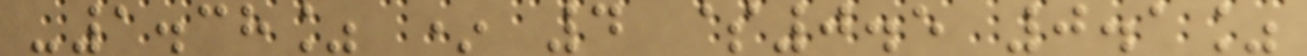-1.38% * 4 $0.5 0.1%
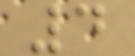4
